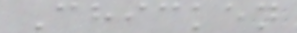Chicken
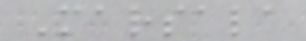Marsala
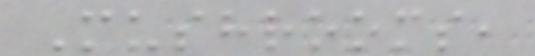Mushrooms,
